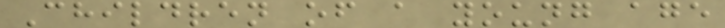Children of a young age
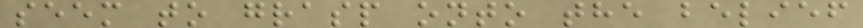seem to grasp onto the belief
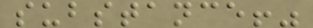substance!"
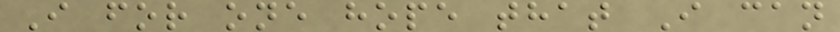I for one hope that I can
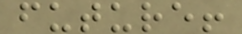future!
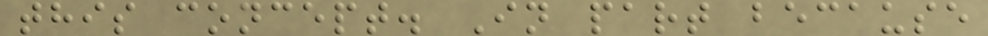this concept. In part because
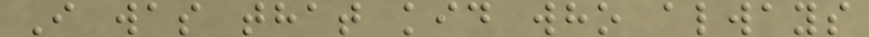I was that kid who always
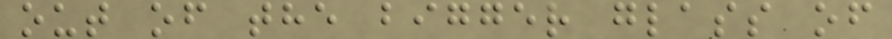out of the bigger glass of
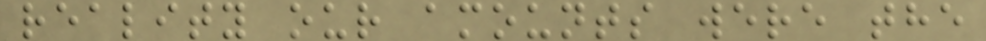reality our amounts were the
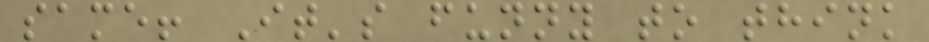same! It's funny to think
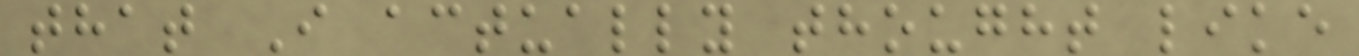that I actually thought like
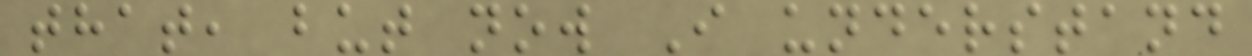that, but now I understand
